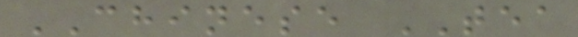CHINESE TEA
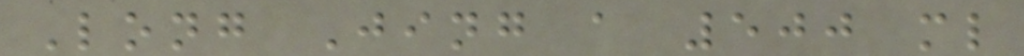Long Jing a 500 ml
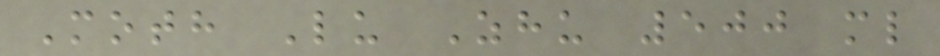Moth Lu Zhu 500 ml
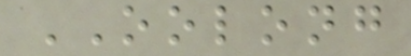OOLONG
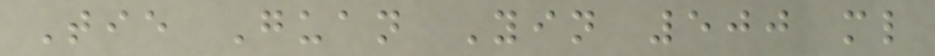Tie Guan Yin 500 ml
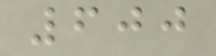600
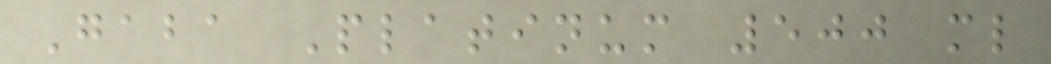Gaba Platinum 500 ml
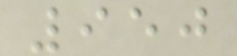950
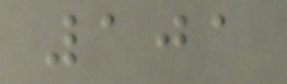101
